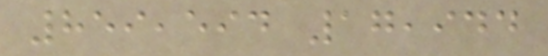859,594 17,944
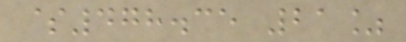$478.35 21%
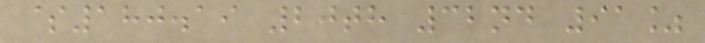$180.19 20th 32nd 91%
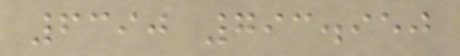6390 793.950
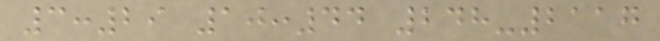3:29 10:44 248-2117
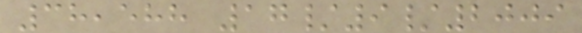38,588 17/9/2009
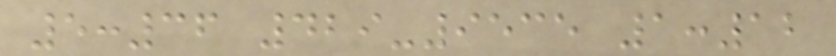5:36 429-9535 1:12
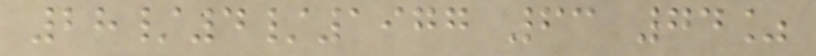28/4/1977 63 74%
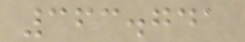363.741
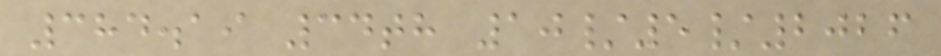384.19 34th 10/5/2026
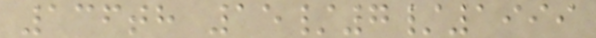136th 15/7/1999
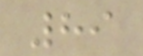89
